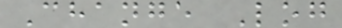Change Log
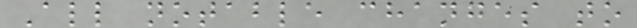All notable changes to
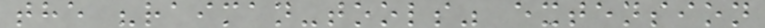the "raiman-tools" extension
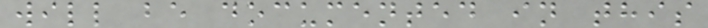will be documented in this
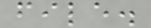file.
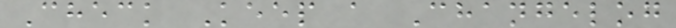Check Keep a Changelog
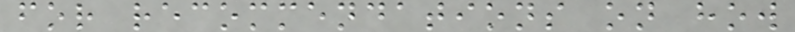for recommendations on how
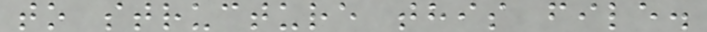to structure this file.
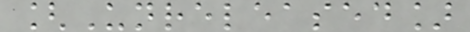[Unreleased]
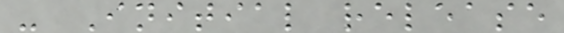- Initial release
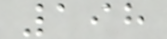198
